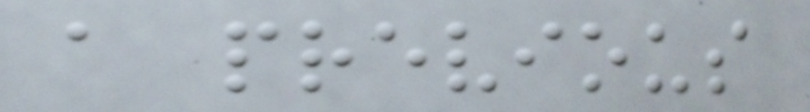a previous
